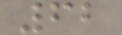62
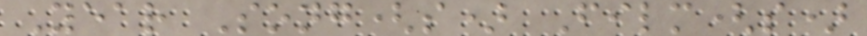Year Song(s) Film(s)
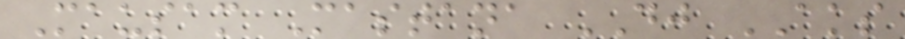Mausam Mastana DJ AKS
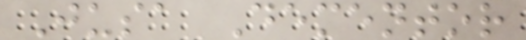Jusa Dementor
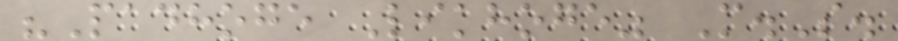"Padhoge Likhoge" M.S.
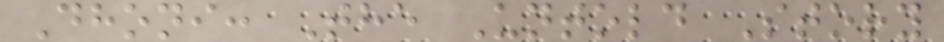Dhoni: The Untold Story
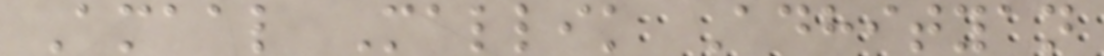Amaal Mallik Adhityan
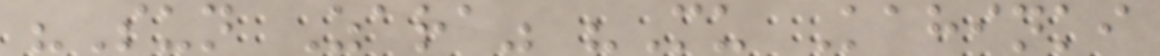"Sun Zara" "Mu Kahinki
